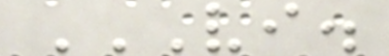VI.
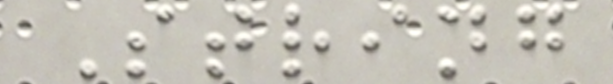String
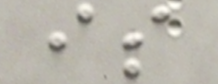is
